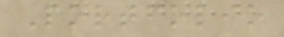Portfolio
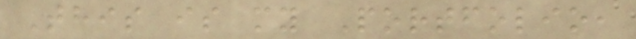This is my Portfolio,
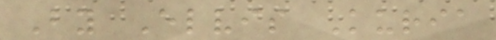By Elvis Kuria
